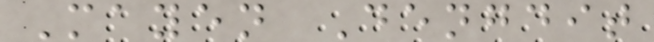Mayen Dengdit
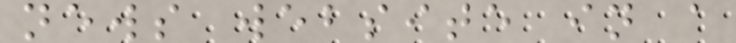news website in a
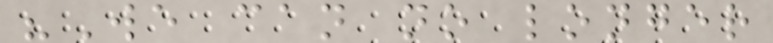"We can no longer
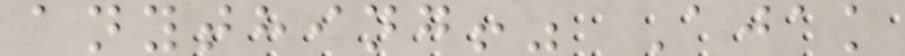anything!" Ajak
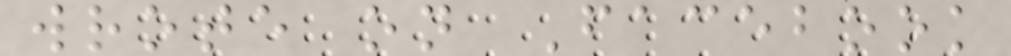wrote on Facebook
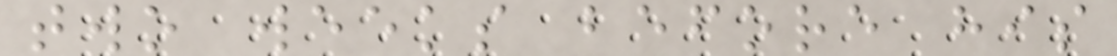two weeks before his
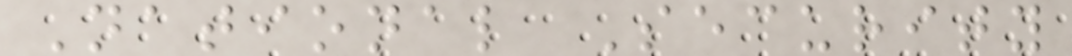National Security
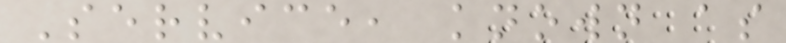Service, known as
